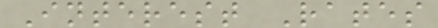Interest Rates
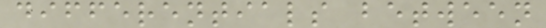differentials between
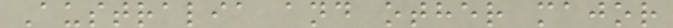Australia and other major
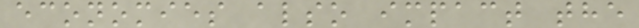economies also impact the
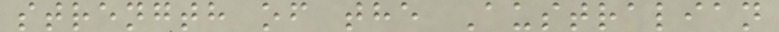strength of the Australian
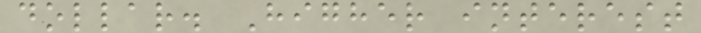dollar. Higher interest
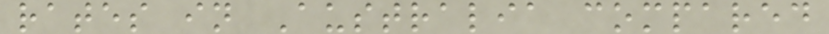rates in Australia compared
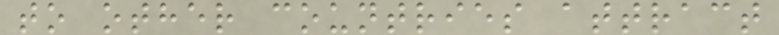to other countries attract
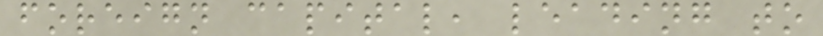foreign capital, leading to
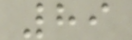89
